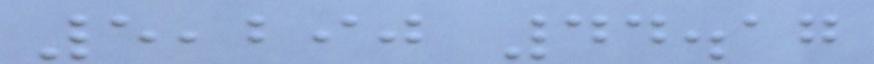5,290 44.17
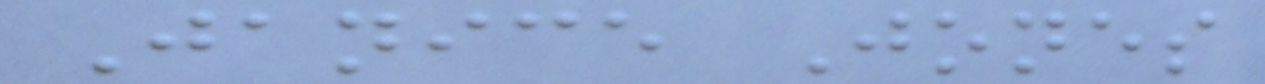Janice Jones
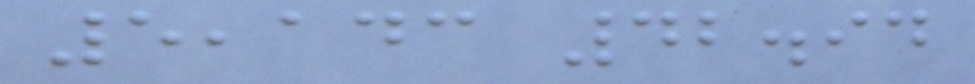5,143 42.94
